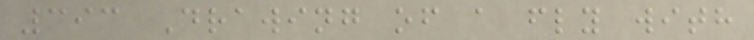393 Drawing of a fly with
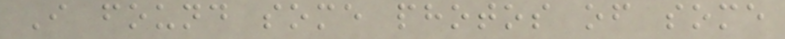I found some photos of some
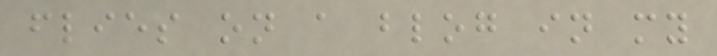flies on a blog in my
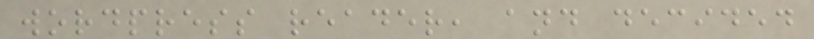wordpress reader, and decided
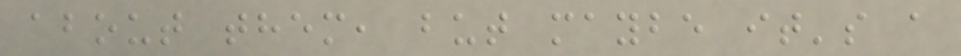about them, but maybe it's a
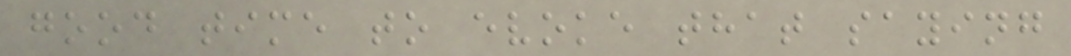good time to evoke that saying
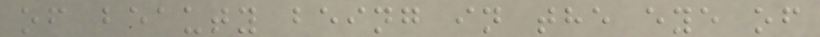of beauty being in the eye of
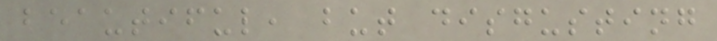beautiful, but disgusting
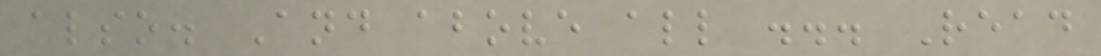also. And above all ... Read
